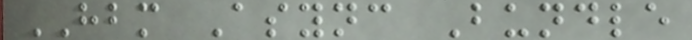HBM Async Bundle
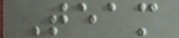Team
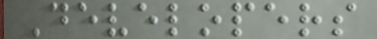Developers
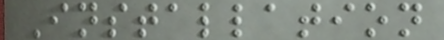Installation
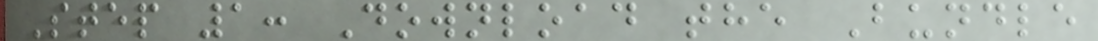Step 1: Download the Bundle
